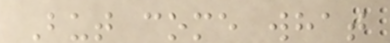But come what
